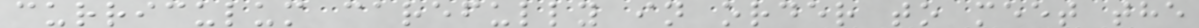curriculum carefully in order to meet the
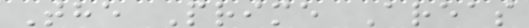The Prime Areas
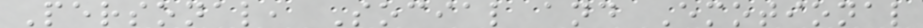Personal, Social and Emotional
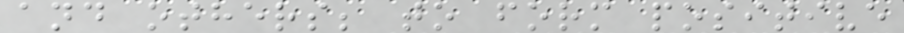and others; to form positive
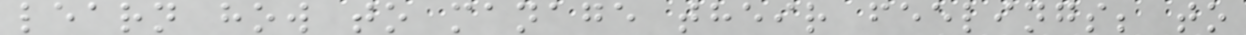learn how to manage their feelings; to
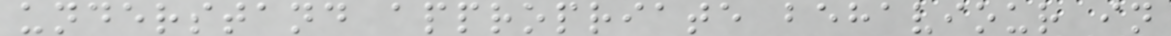understand appropriate behaviour in
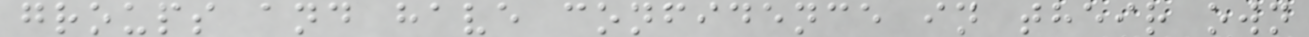groups and have confidence in their own
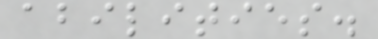abilities.
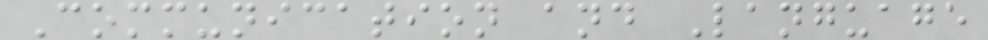Communication and Language
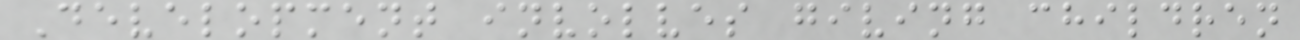Development involves giving children
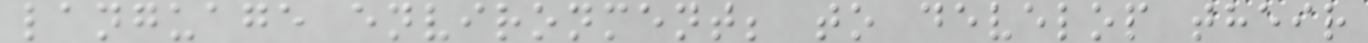language environment; to develop their
